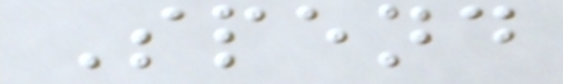Spend
